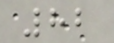82
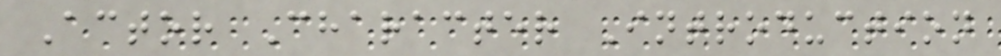Actor Character Introduction
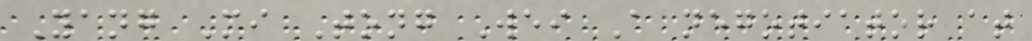Yang Mi Tong Wei A negotiator at
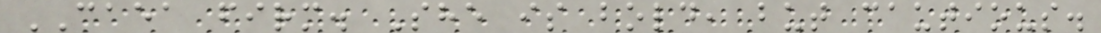CAEA firm. She is bold, but cautious.
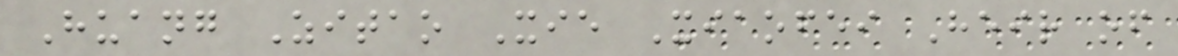Huang Zitao Xie Xiaofei Heir of
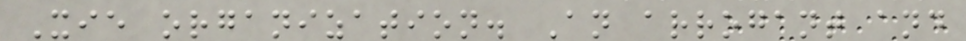Xie organization. An arrogant and
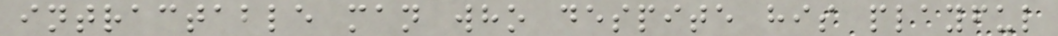intractable man who despite his playful
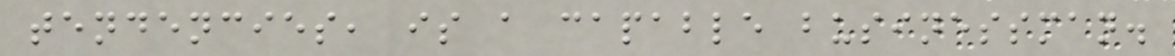tendencies, is a capable businessman.
